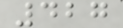427
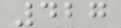427
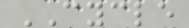CYCLE
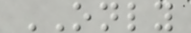ONLY
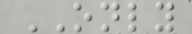ONLY
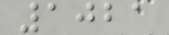1021
